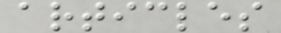articles
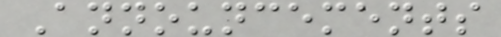Announcements
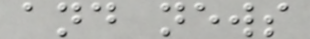and news
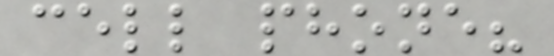cell phone?
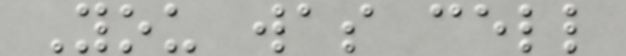You was cell
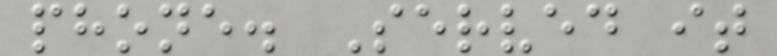phone. Served it
